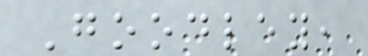Goodley,
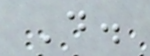D.
